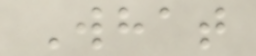What
